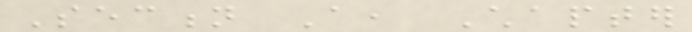Section A, Chapter
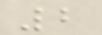2
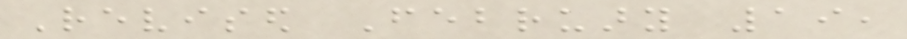Revised February 19,
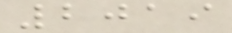2019
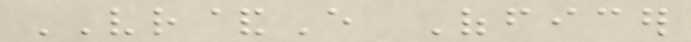VR&E Officer
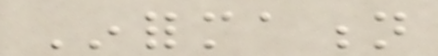Information
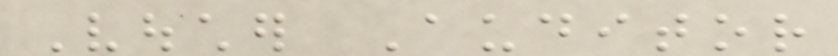Voucher Auditor
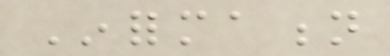Information
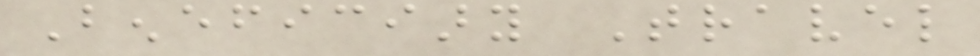Beneficiary Travel
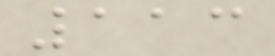113
